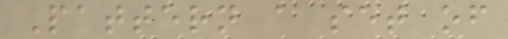Pattern a set of
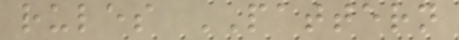rules PATTERN
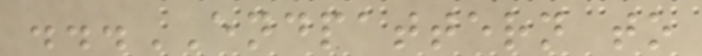...ENDPATTERN to
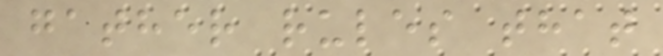gather rules that
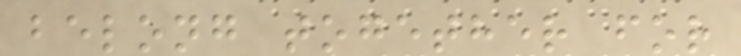belong together for
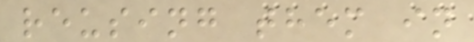reusing them in
